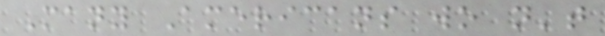Many Americans wo n't
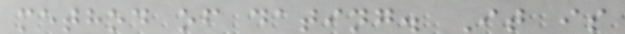method of dating. It is
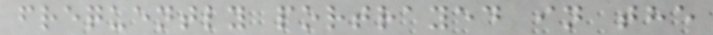frequently portrayed in the
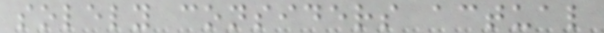solely considers actual
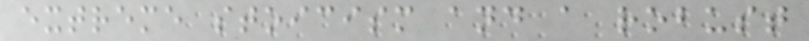extreme stoicism and a robust
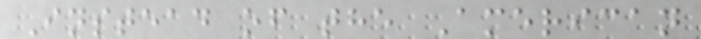Instead of the American
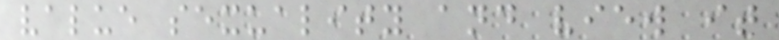value sexuality and view it
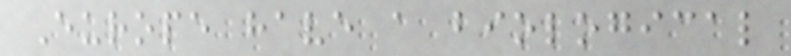Europe have a biological
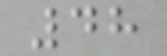48
